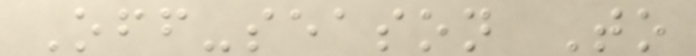Off-season To
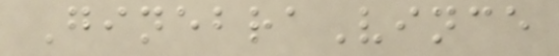GinebraVince
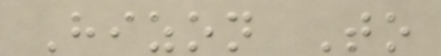Hizon To
